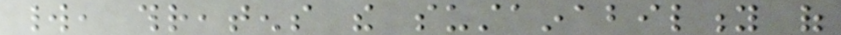world, threatens the sustainability of
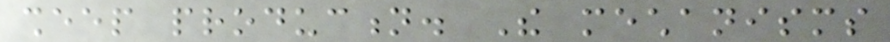sheep production. The mechanisms
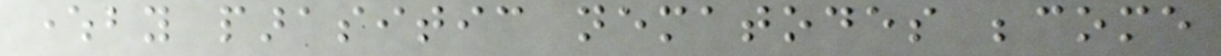whereby parasitic nematodes become
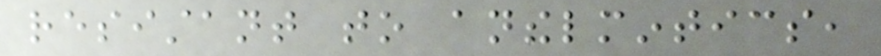resistant to anthelmintics,
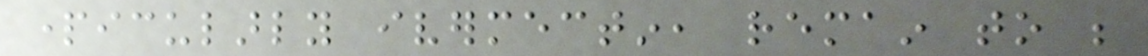particularly ivermectin, remain to be
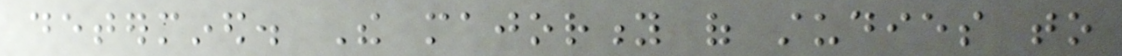determined. The majority of studies to
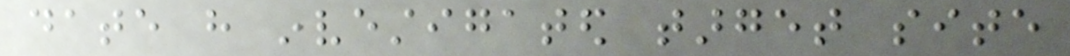date have investigated target site
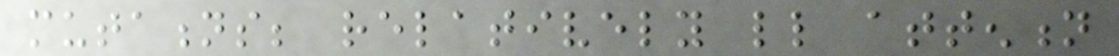mutations; relatively little attention
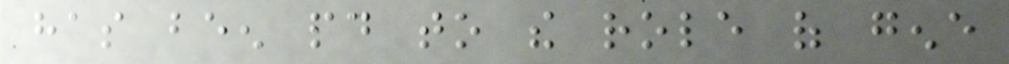has been paid to the role of gene
